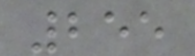255
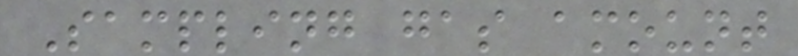Sampling gas amount
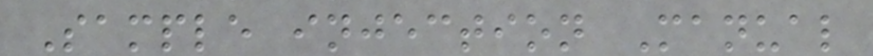Sample injection Manual
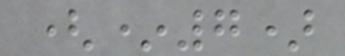(*7)
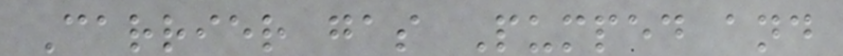Carrier gas Pumped and
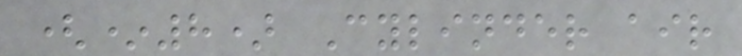(*8) Cylinder air
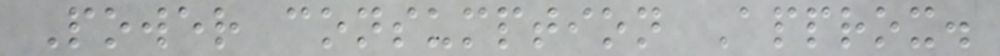Power consumption Approx.
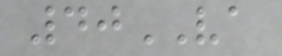40VA
